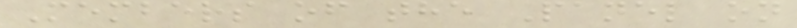Members of the Panel on
